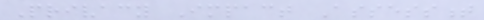Privacy Impact Assessment
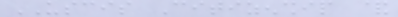USCIS Citizenship &
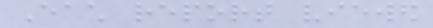Each report viewed
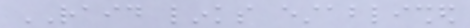RAID links established
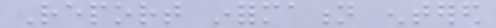Report information entered
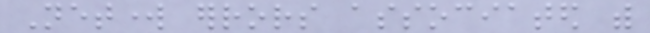Network errors associated with
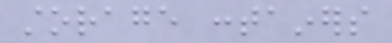storage containers
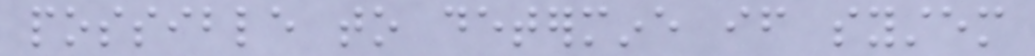possible to determine if system
